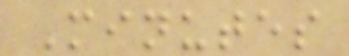Minutes
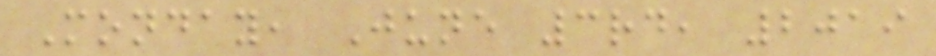Monday, June 3rd, 2019
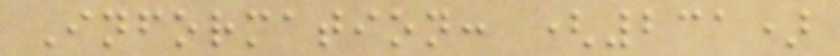Information: (231)
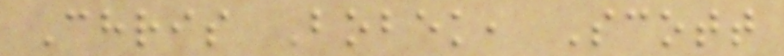Chris Bobek, Scott
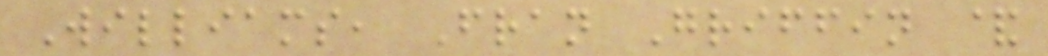Williams, Fran Griffin &
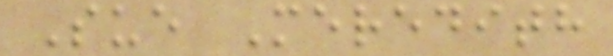Sue Meredith
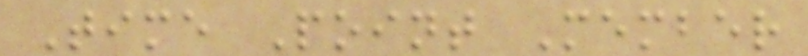Time Point Member
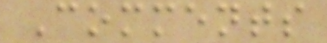Comments
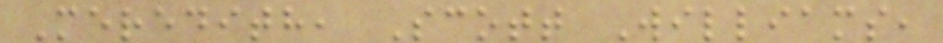Meredith, Scott Williams,
